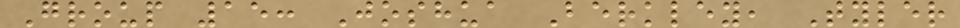Group 15: Joshua Berkley, Tyler
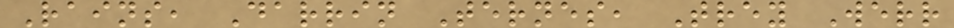Rains, Darrin Ternes, Trey Werr
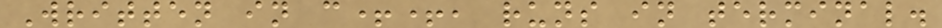Written in c++, runs in terminal.
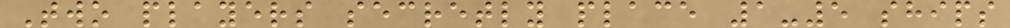Two players secretly place 1-5 ships
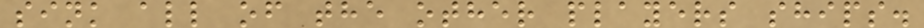sink all of the other players ships.
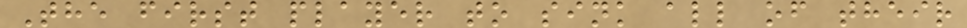The first player to sink all of their
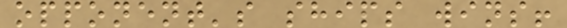opponent's ships wins!
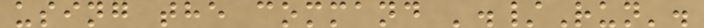using the command './Run'.
